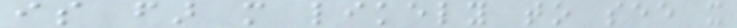is far more likely to see it
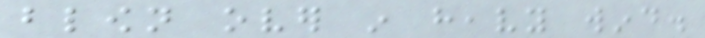blown over in heavy wind.
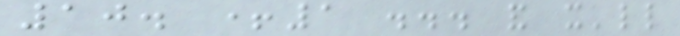10. +1 ... and it'll
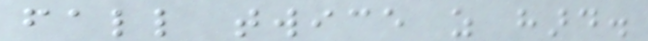fall twice as hard.
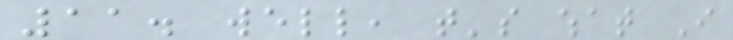11. well, that's what I
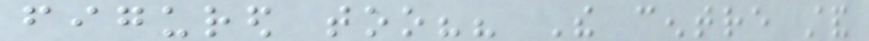figured too?? The centre stand
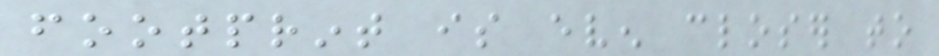footprint is even closer to
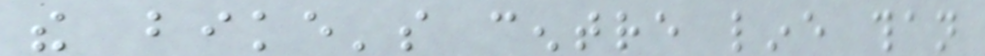the bike's centre line than
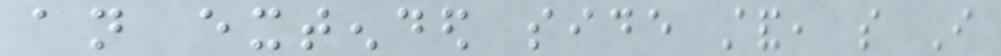an extended side stand, so I
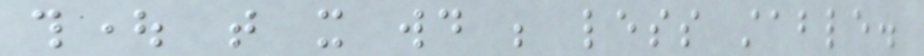thought that it would be less stable.
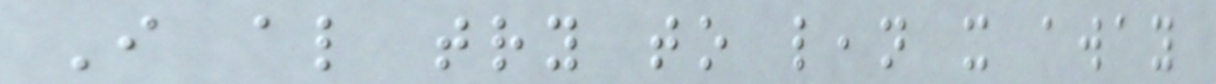I also try to lean it away
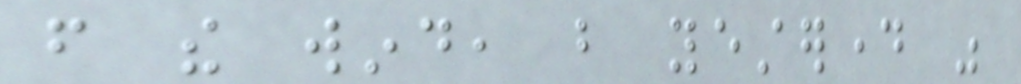from the wind, but yesterday was
